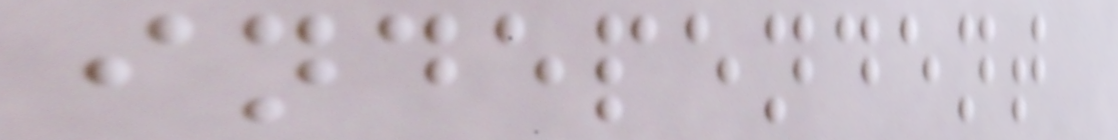independent
